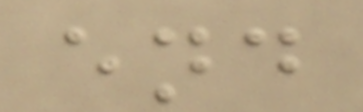end
